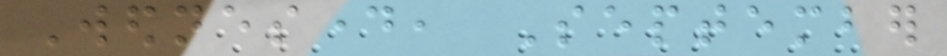Wednesday, September
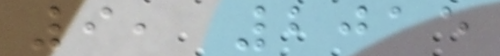9, 2015
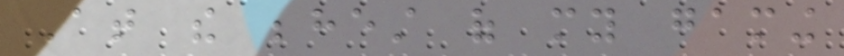At the behest of my gaming
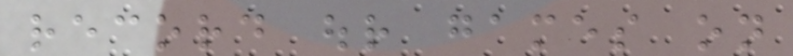record our games on
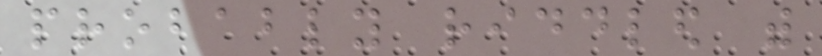probably riddled with
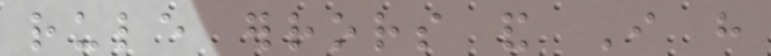rule errors and I have
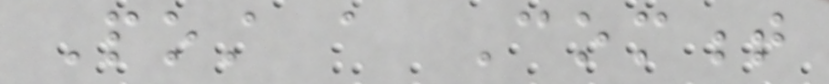Post a Comment
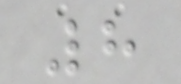8
